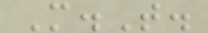M.T.
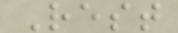Rest
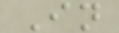In
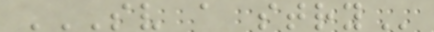SV A STRY
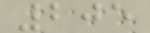205
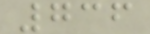736
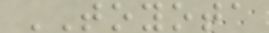TOYOTA
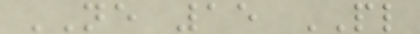NE 15 PL
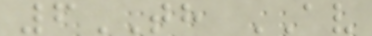6TH AV
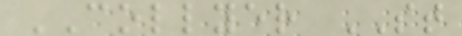COLLYER ST
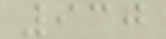930
